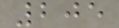205
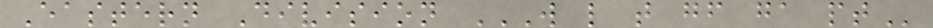Eastern Division W L T GF GA PT
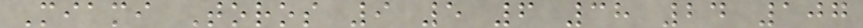Miami Toros 9 5 6 38 24 107
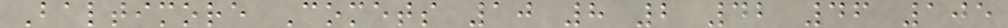Baltimore Comets 10 8 2 42 46 105
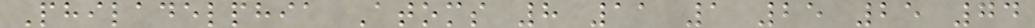Philadelphia Atoms 8 11 1 25 25 74
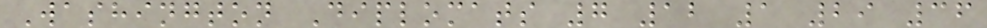Washington Diplomats 7 12 1 29 36
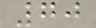70
